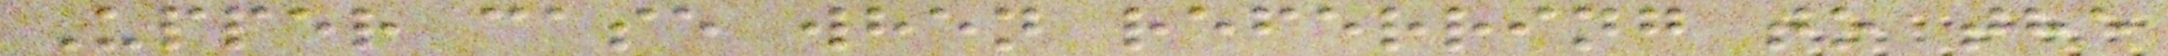Upper case when referring to the
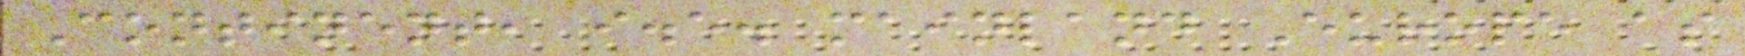Continent, i.e. mainland Europe as
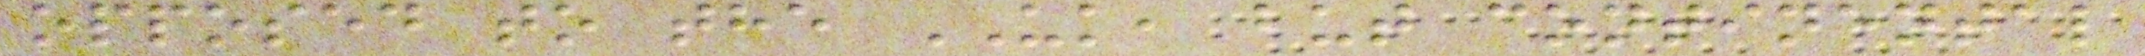opposed to the UK, but continental
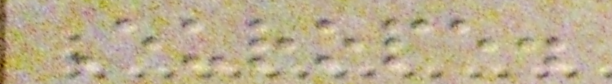Europe.
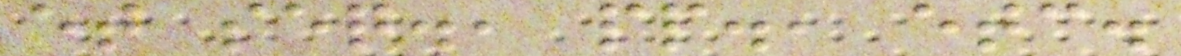et seq., pp., etc.
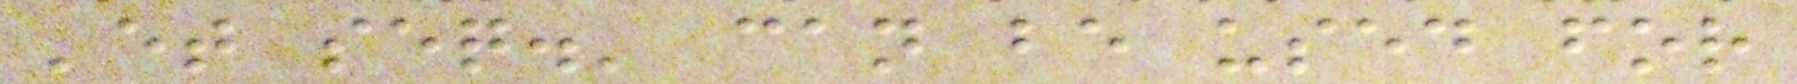'et seq.' can be used for
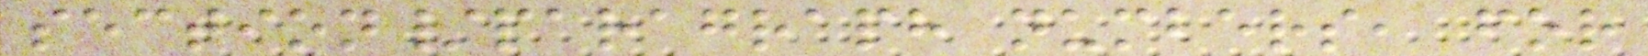section/paragraph numbers, for
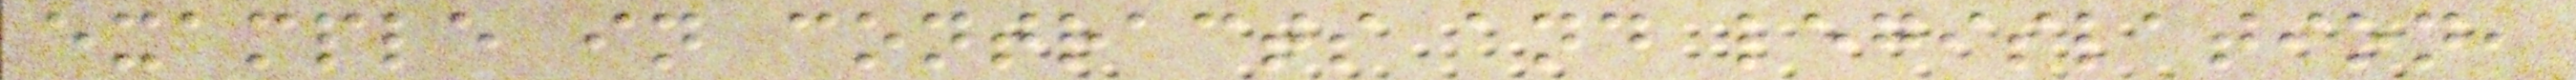example in contracts and legislation,
